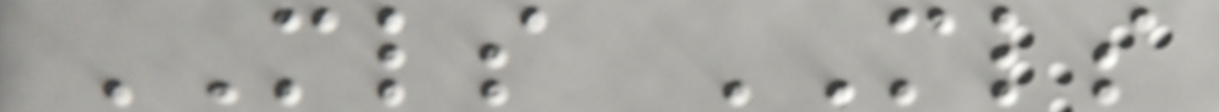MLS MLS
